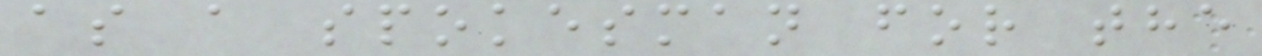as a spokesman for the
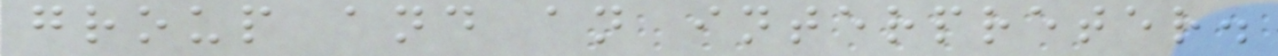group and an interpreter.
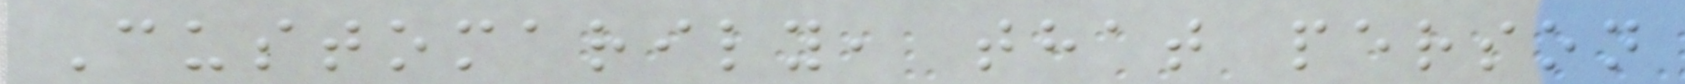Customarily, that person
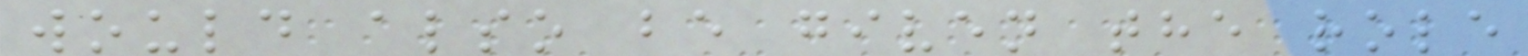would also be given the role
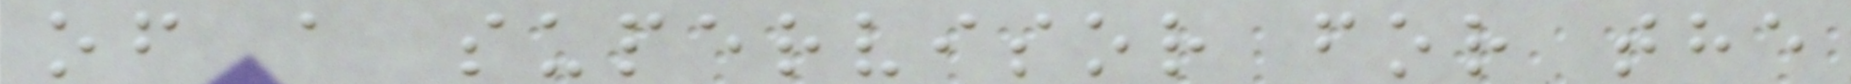of a supervisor for the
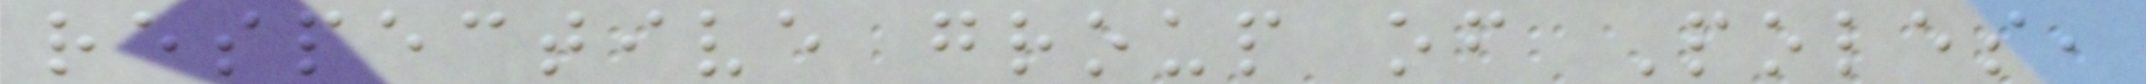respective group of Poles,
